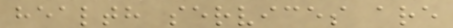health services are
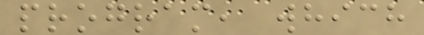program, which
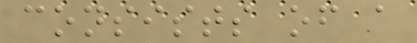consists of a
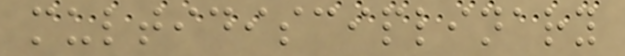multidisciplinary
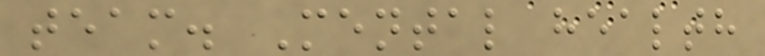team. Mental health
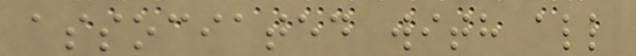associated with all
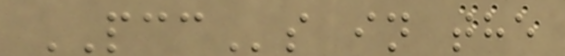PCCs in the
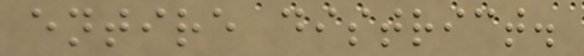entire district.
